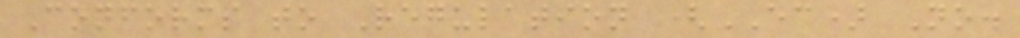Conforms to Regulation (EC) No.
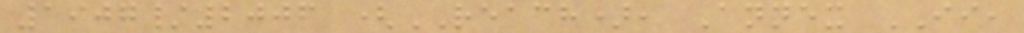1907/2006 (REACH), Annex II,
